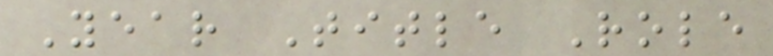Year Title Role
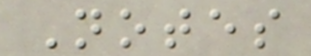Notes
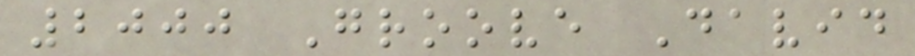2000 Groove David
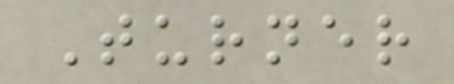Turner
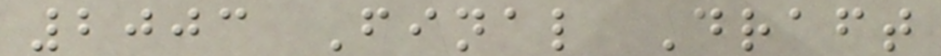2003 Final Draft
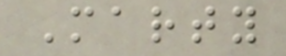Marty
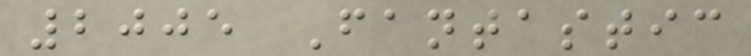2005 Fantastic
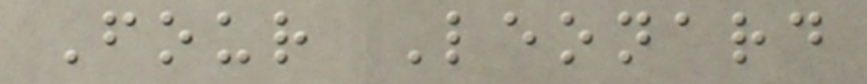Four Leonard
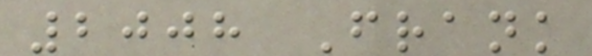2008 Frank
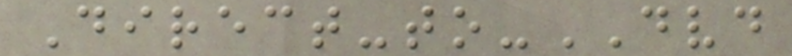Direct-to-DVD
